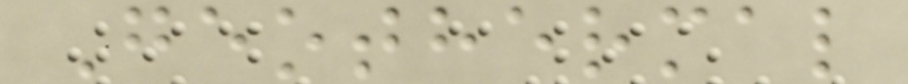Geothermal
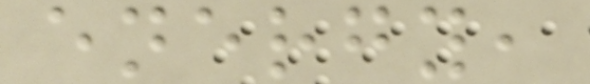energy,
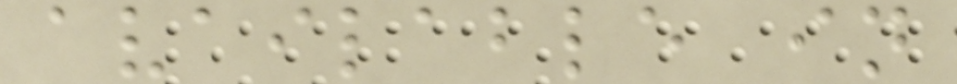available in
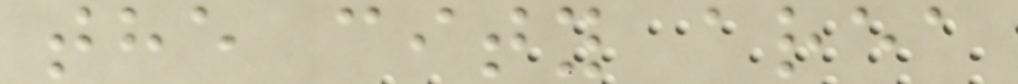the city area
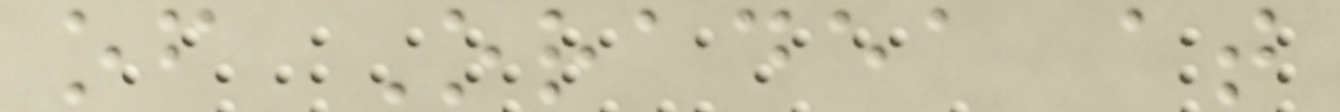of Oradea at
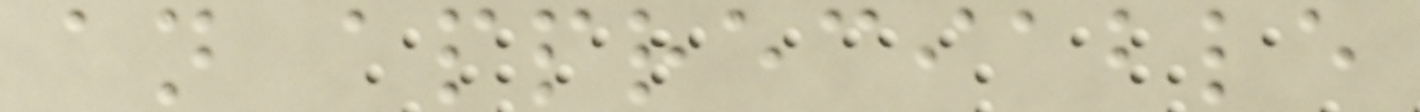an appreciable
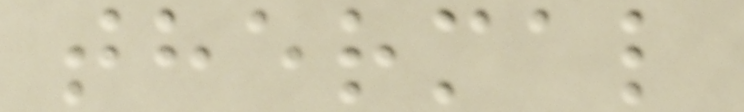thermal
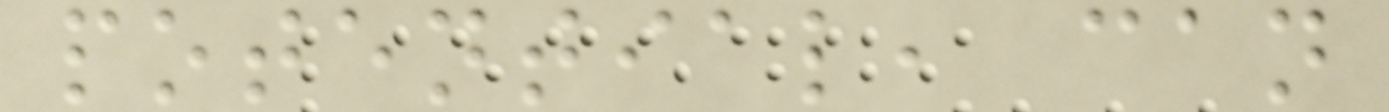potential, can
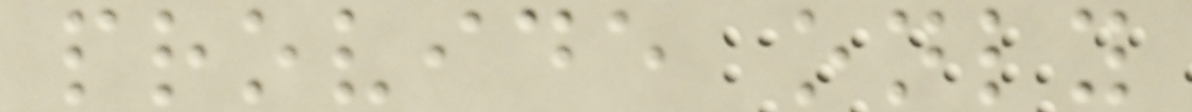provide only
